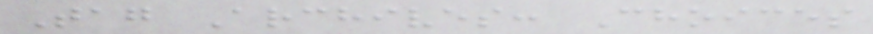Tag Archives: Choices
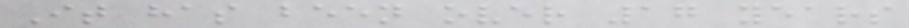It has been over 17 years
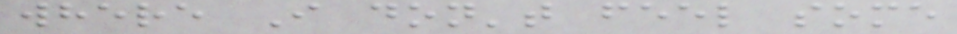where I don't feel some
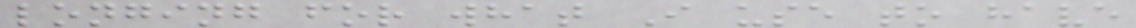longing for what I use to have
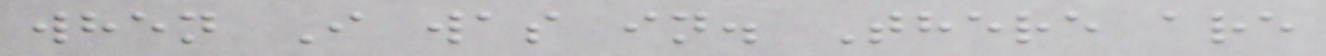when I was in. There are
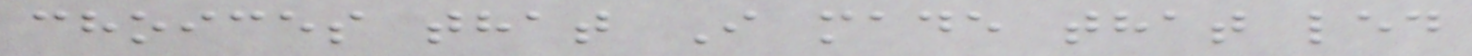choices that I made that led
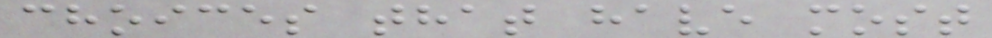choices that have most
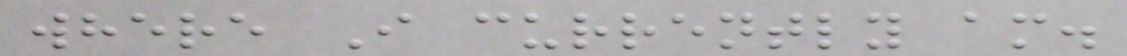where I currently am.
